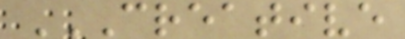CREATIVE
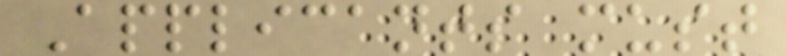Applicants must
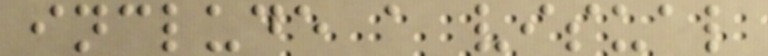include a visual
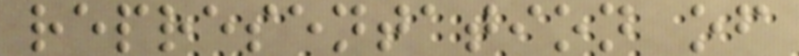representation of
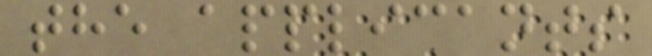the applicants
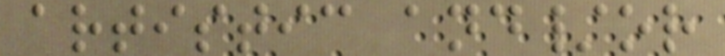artistic and/or
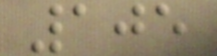105
